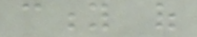city of
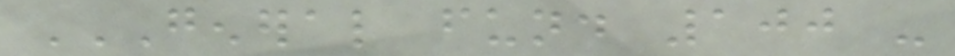GENERAL FUND 100 -
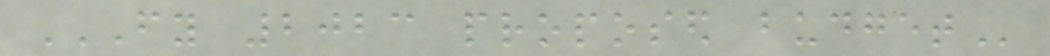FY 2023 PROPOSED BUDGET
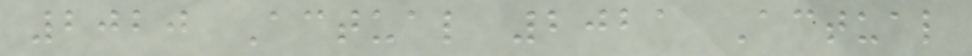2020 Actual 2021 Actual
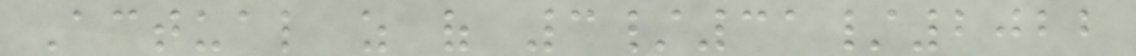Actual as of 3/31/2022
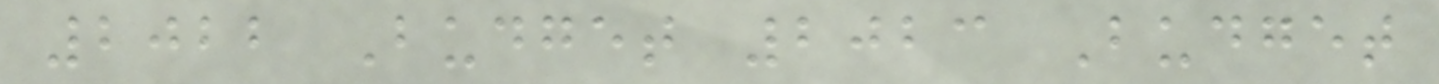2022 Budget 2023 Budget
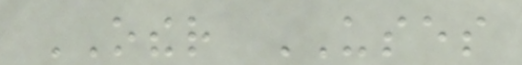OTHER USES
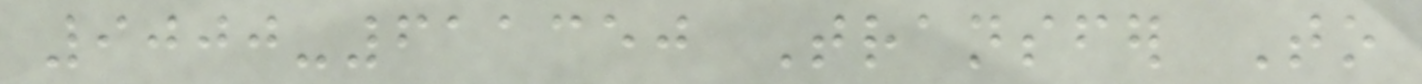9000-611350 Transfer To
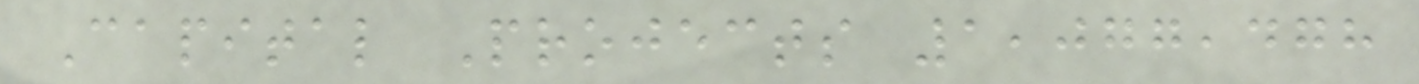Capital Projects 1,077,478
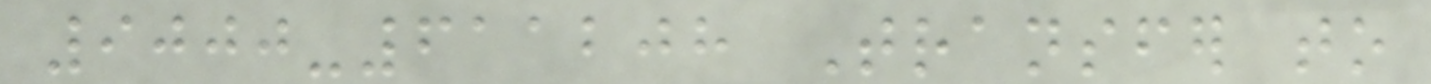9000-611208 Transfer to
